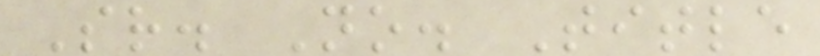Sr. No. Title
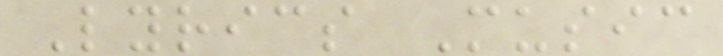Lyrics Music
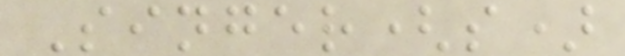Singer(s)
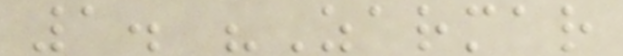1. "Zarmar
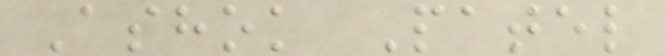Ashok Patel
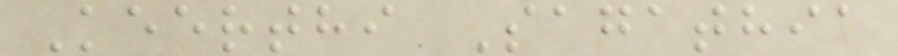Keerthi Sagathia
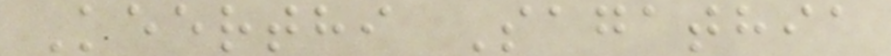Keerthi Sagathia
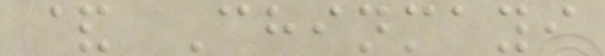& Chinmayi
